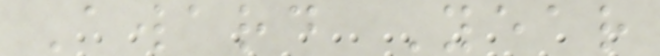Award Year
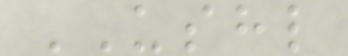USHL
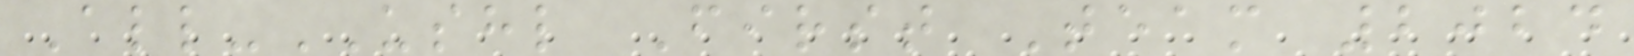All-USHL First Team 2024
